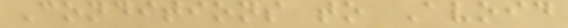Conditions to Avoid
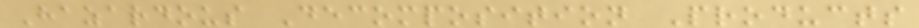Hazardous Decomposition Products
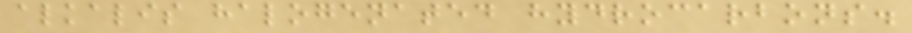alkalis halogenated hydrocarbons.
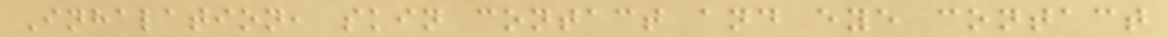Inhalation, skin contact and eye contact
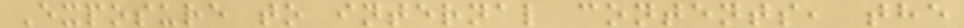Exposure to internal contents, the
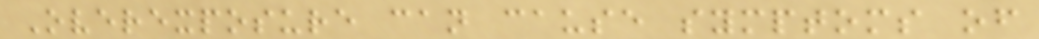Overexposure can cause symptoms of
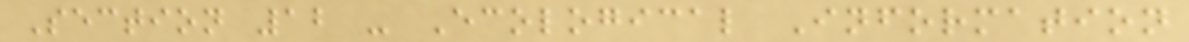Section 12 - Ecological Information
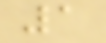1
